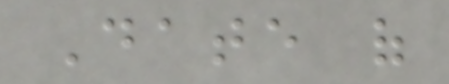Date of
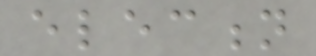election
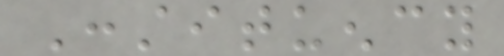Constituency
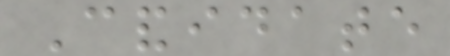Candidate
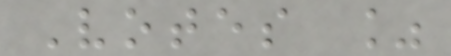Votes %
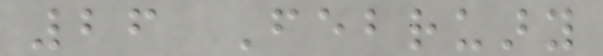26 February
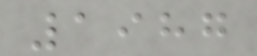1987
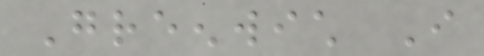Greenwich I
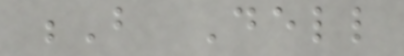B Dell
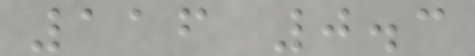116 0.3
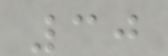30
